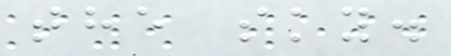the sky.
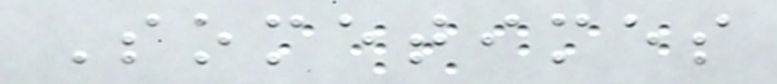Sometimes
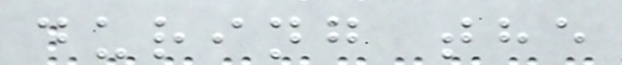during the
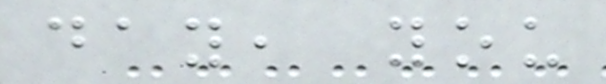day, you
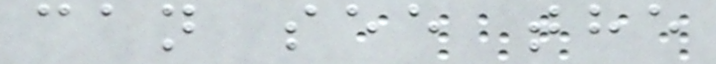can see the
